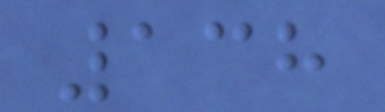138
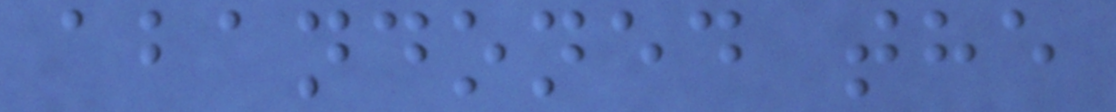abandoned the
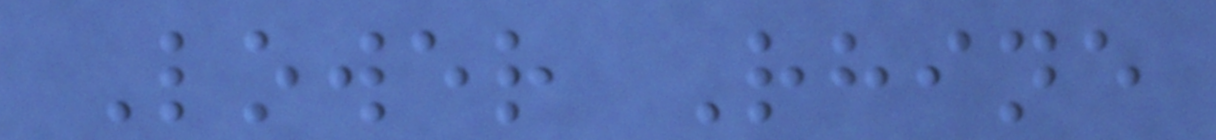Lower Rhine
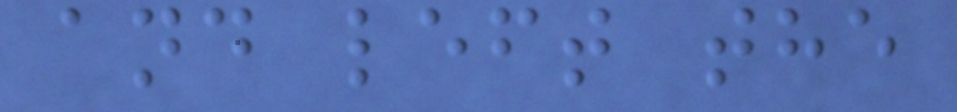and left the
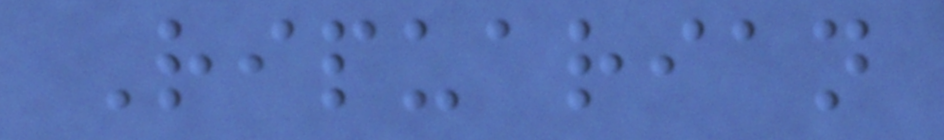Ripuarian
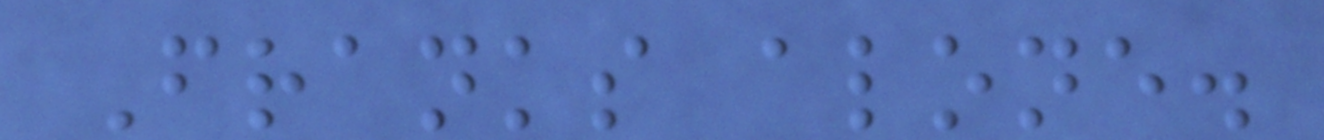Franks alone.
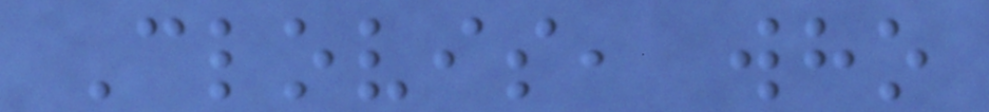Clovis, who
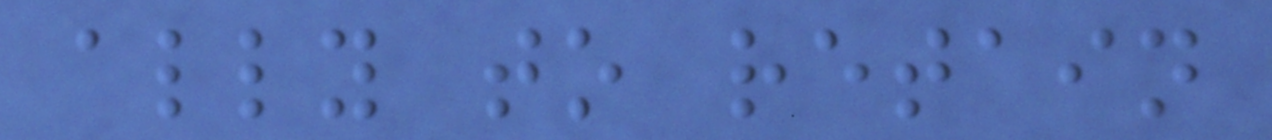ally to retain
